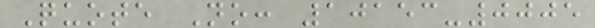Quote No: 10153-0005
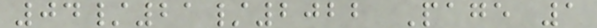04/21/2022 Page 1
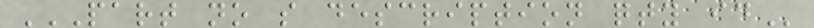PART NO S DESCRIPTION QTY ID
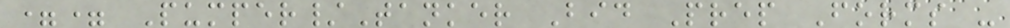== Pumper/Tanker Bid Prep Forms -
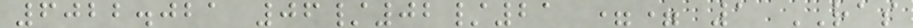6022.021 06/02/21 == 1 RAS
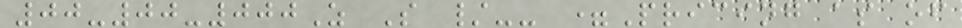00-00-000Z S /-- =Pricing as of
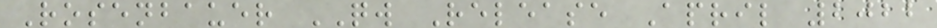Rosenbauer QW Release April 2022
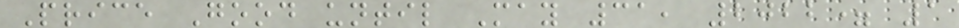Price Good until May 31, 2022= 1
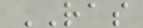RAS
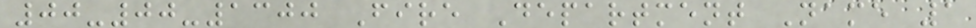00-00-1300 Fire Department Name 1
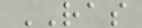RAS
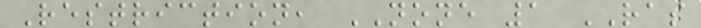Restriction, NONE 1 RAS
